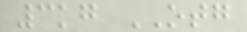3kg OTG
